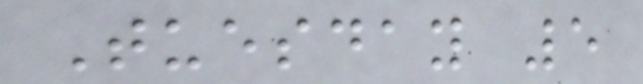Tuesday 5
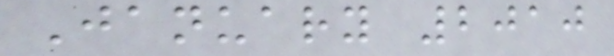January 2010
